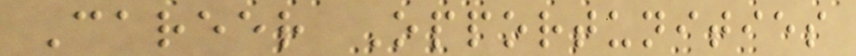Career Opportunities
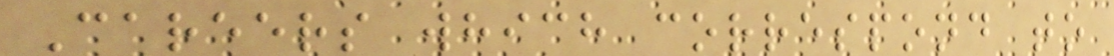Careers which correspond to
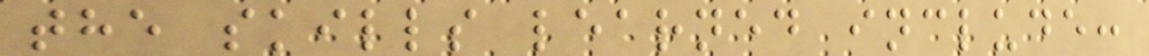the skills learned include:
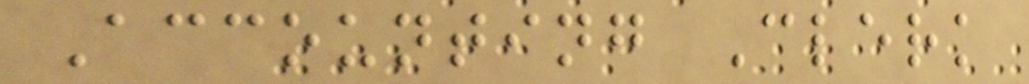Accounting Clerk
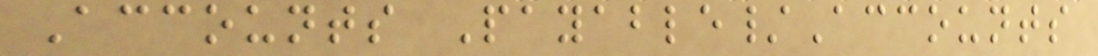Accounts Payable/Accounts
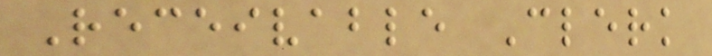Receivable Clerk
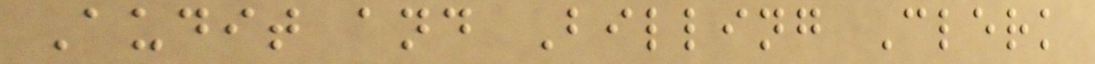Audit and Billing Clerk
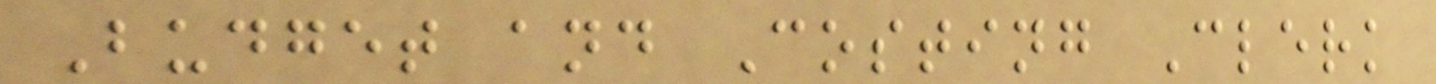Budget and Costing Clerk
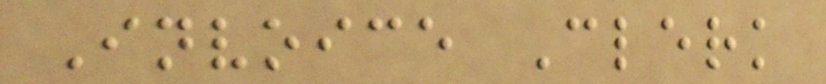Invoice Clerk
